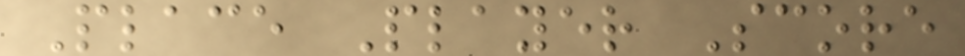Place Player Score
